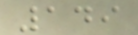149
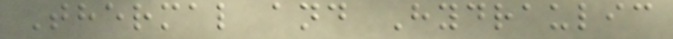Thermal and Hydraulic
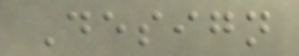Design
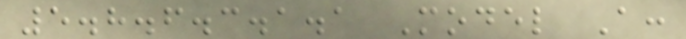5.8.6.3.1.1 Model A:
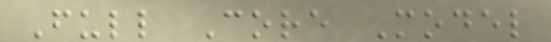Full Core Model
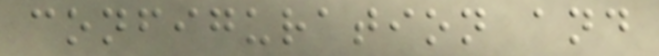configuration and
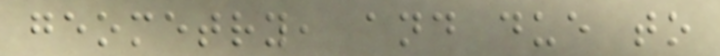geometry, and due to
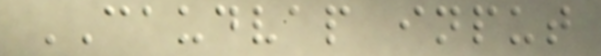CAUDVAP input
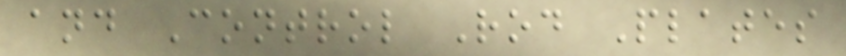and Control Rod Plates
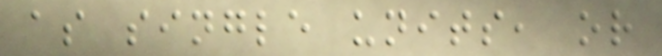as single units, or
